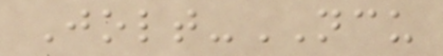Jolt-NCU
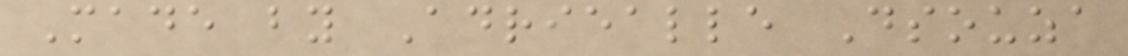Made by Adriealle Dsouza
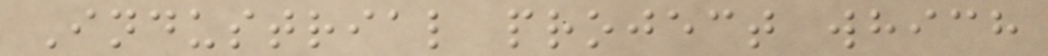Industrial project which
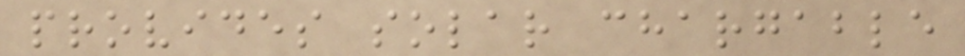provides solar chargable
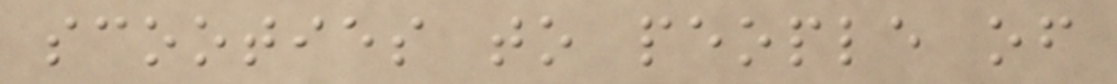scooties to people of
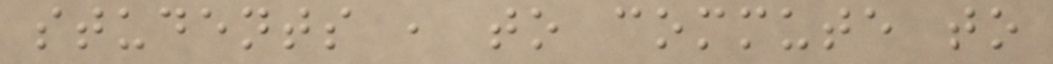students , to commute to
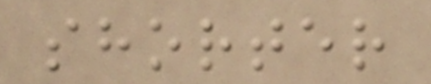shorter
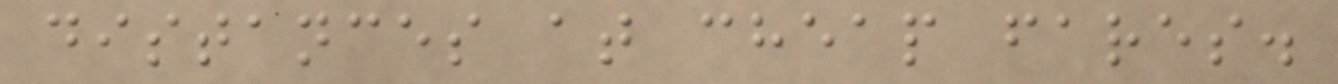distances at cheap fares.
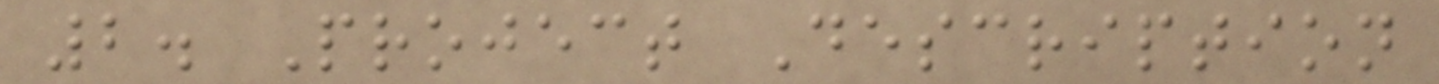2. Project Description
